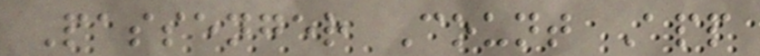Passenger Count App
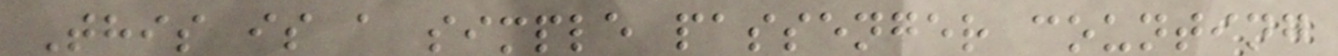This is a simple passenger counting
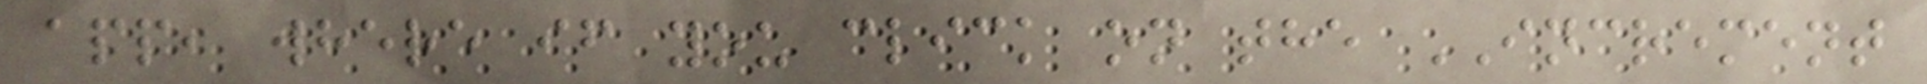app, where if you click on the INCREMENT
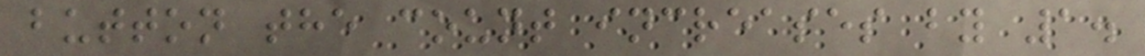button the count increases by 1.
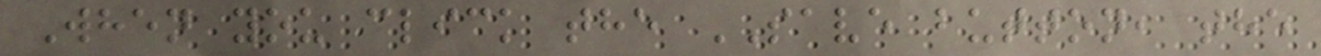When you click the SAVE button, the
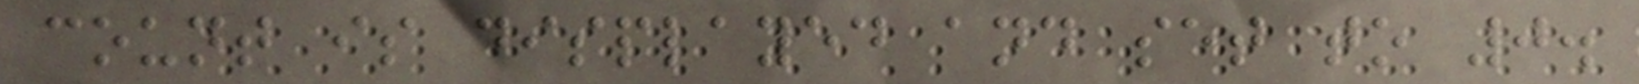count is displayed and set to 0.
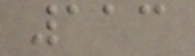113
